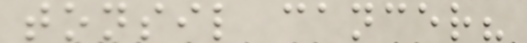tonsil cancer?
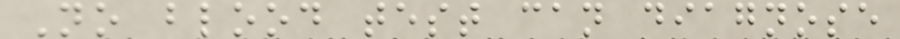No blood test can diagnose
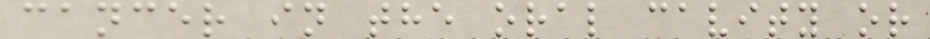cancer in the oral cavity or
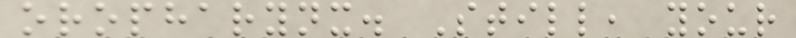oropharynx. Still, your
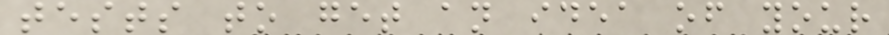tests to get an idea of your
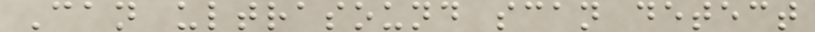Can ultrasound scan detect
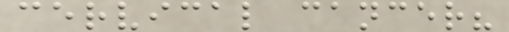cervical cancer?
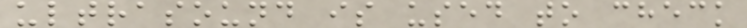ultrasound is used to check
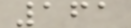161
